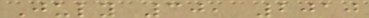July 30, 2010
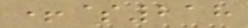+$218
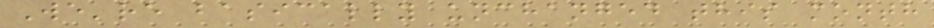We're basically unchanged this month
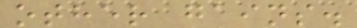other gains.
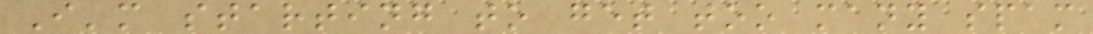I'm starting to get too many spam
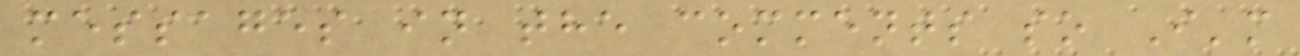messages in the comments so I'm
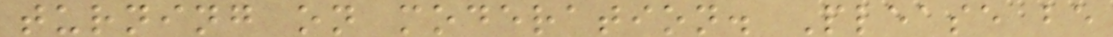turning on moderation. Please be
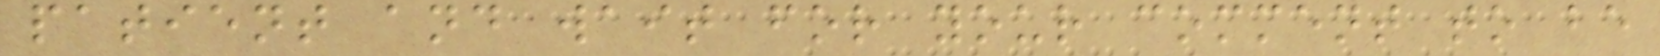patient and wait for your comment to be
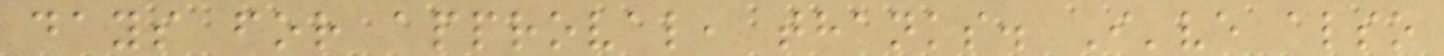days for approval, thanks. I've also
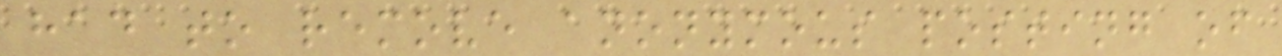had to remove anonymous posting of
